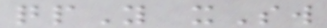qpY xSw
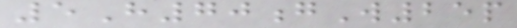5H70gW25p
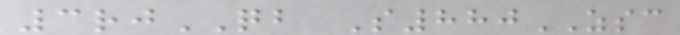3rjQB S880ZSC
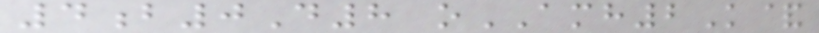4b0D8 oAMH2K&
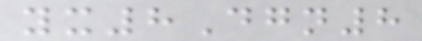yx8Dgn8
